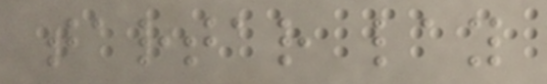tartar lay
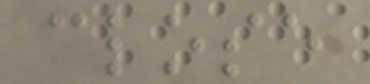close
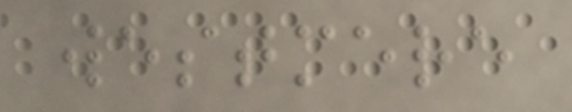westmere
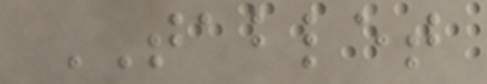TABLET
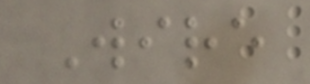Wire
